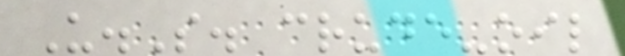U.S. crude-oil
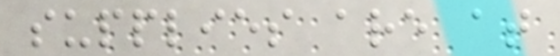supplies are at
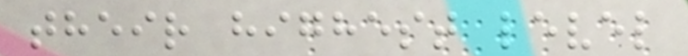their highest level
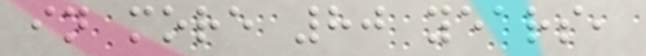in more 80 years,
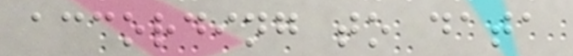according to data
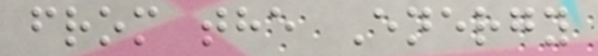from the Energy
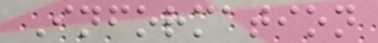Information
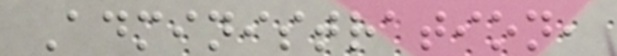Administration,
